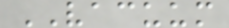VACUUM
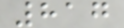817
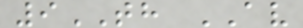9TH AV
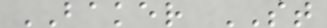BAKER ST
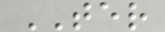TER
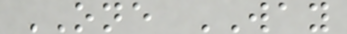ONE WAY
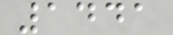1441
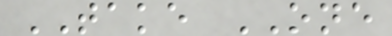TAKE ONE
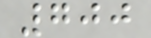700
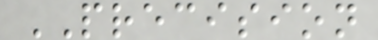PRECISION
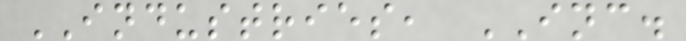INDUSTRIES, INC.
